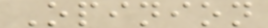Opinion
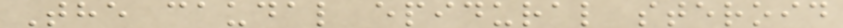The caudal epidural steroid
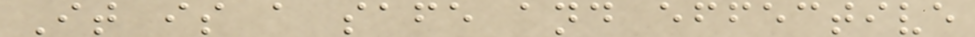It is a safe and effective
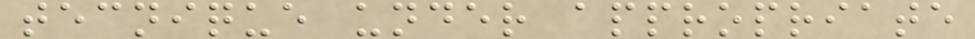tecnique under appropriate
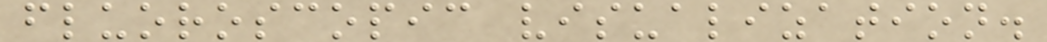fluoroscopic visualization.
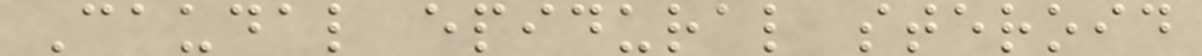Caudal epidural steroid
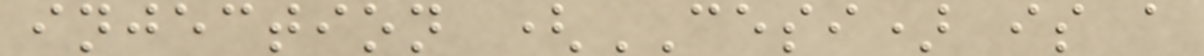injection (CESI) is a
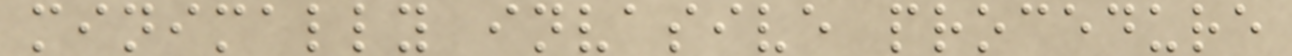minimally invasive procedure
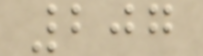207
